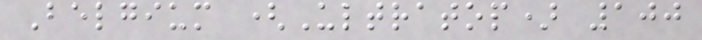Belgium (Ultratop) 100
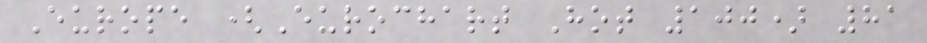Europe (Eurochart Hot 100) 81
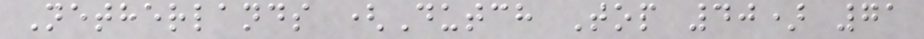Netherlands (Dutch Top 40) 71
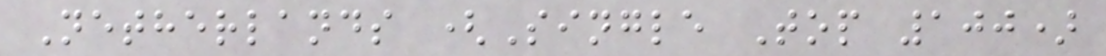Netherlands (Single Top 100)
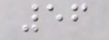56
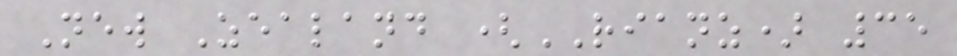New Zealand (RIANZ) 35
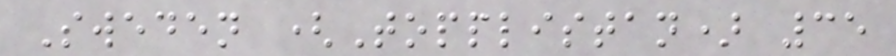Sweden (Topplistan) 35
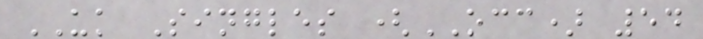UK Singles (OCC) 54
